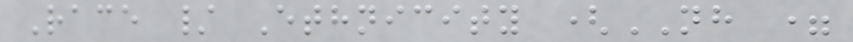Race / Ethnicity (NH =
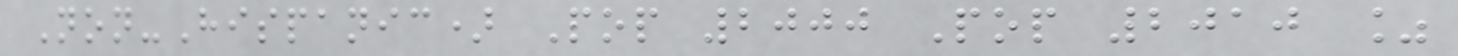Non-Hispanic) Pop 2000 Pop 2010 %
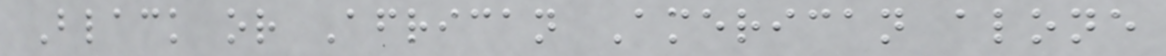Black or African American alone
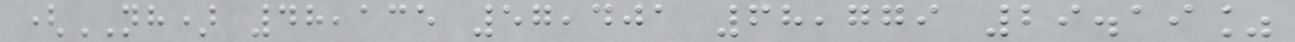(NH) 48,135 57,401 68,779 29.19%
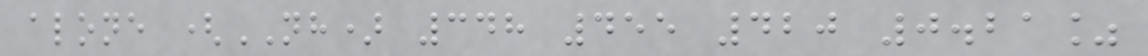alone (NH) 348 455 420 0.21%
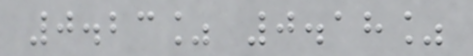0.23% 0.18%
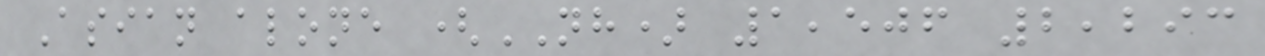Asian alone (NH) 1,506 2,293
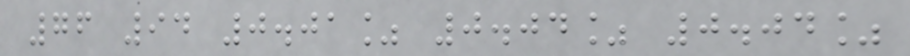76 94 0.01% 0.04% 0.04%
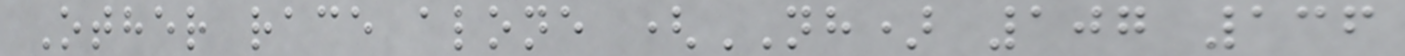Other race alone (NH) 107 136
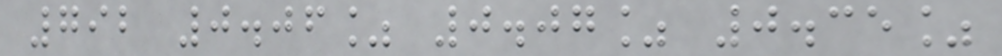792 0.06% 0.07% 0.35%
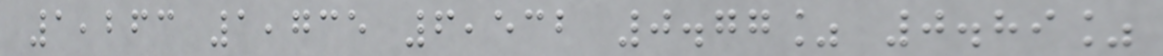1,263 1,735 6,532 0.77% 0.89%
